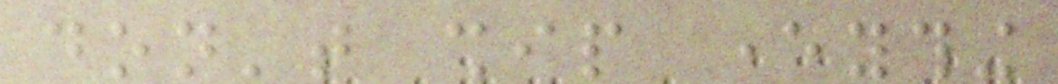don't ship everything
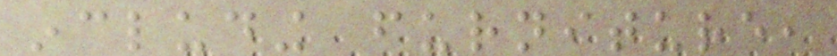including furniture,
